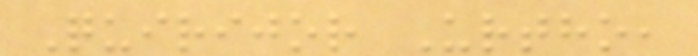Quirijor Urtho,
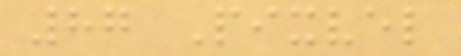87 Pixvel
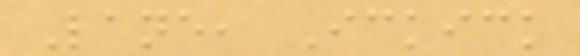Lane, Ickick
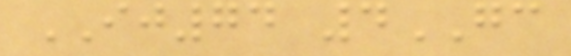IJ74 4GC
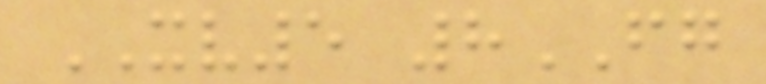XV5 8FG
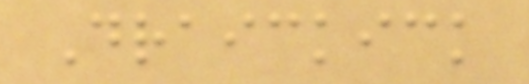Draickick
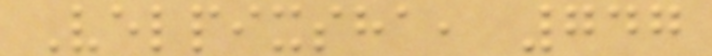Velpixsha, 747
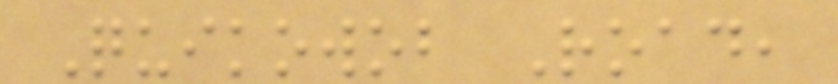Quikowob Road,
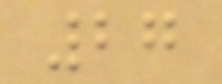27
